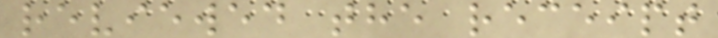reviewed the receipt
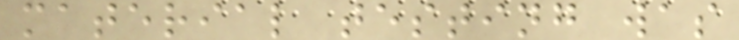material testing was
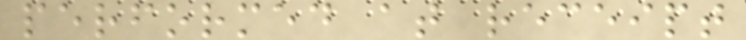performed at receipt
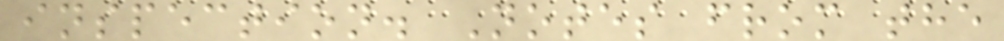inspection. Notes from the
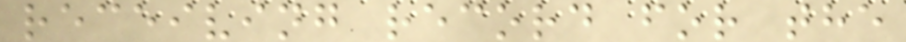receiving record for the
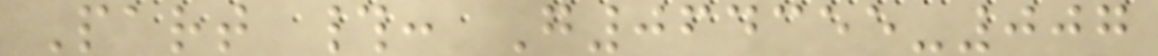Part #: G064355-007
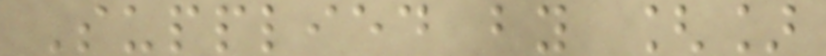Supplied by []
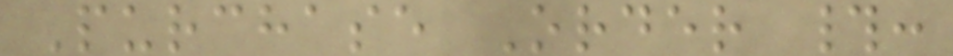Purchase Order #:
